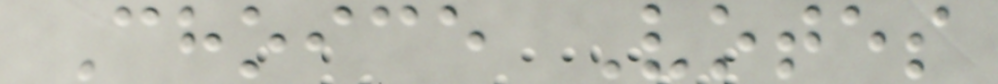Choice Votes
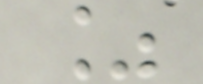%
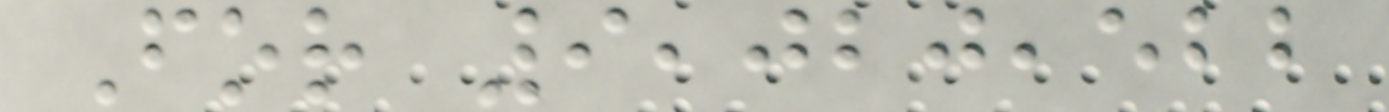For 9,020,522
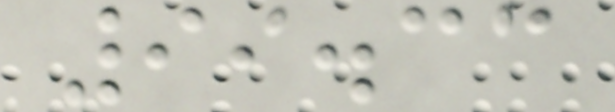99.33
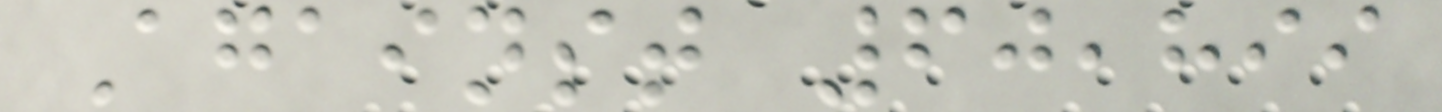Against 60,899
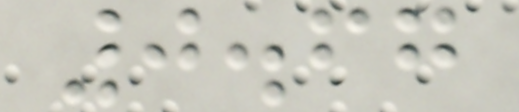0.67
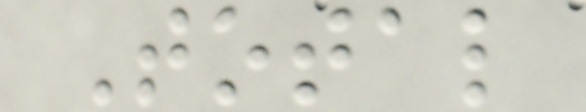Total
